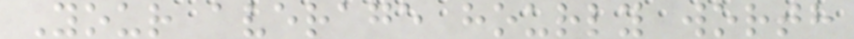Your average hourly worth
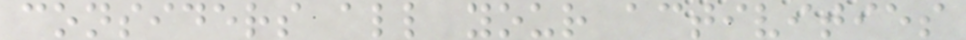considers all your activities
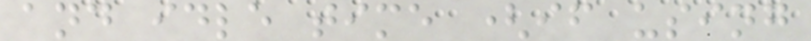and idle time (if using
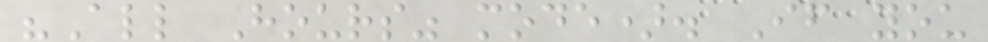"All Hours" mode). If you
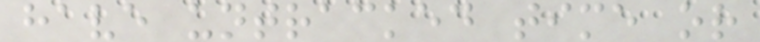have untracked time or
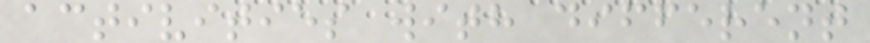activities with different
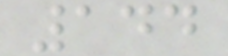144
